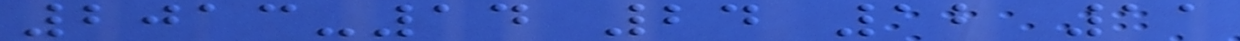2013-14 24 12 11
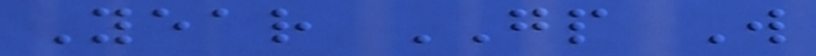Year GP W
